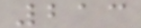213
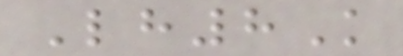Lh8K
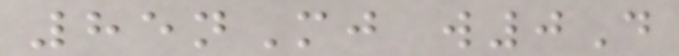85nMj w0D
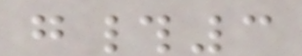g#3
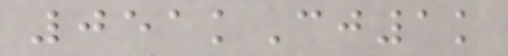051kCj1k
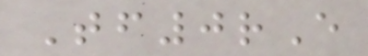Tf0rE
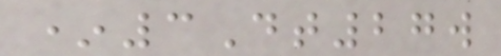*3Dt27w
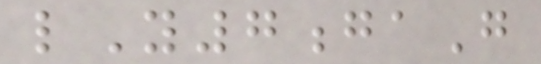lY7gaG
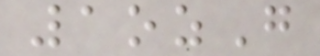1ozG
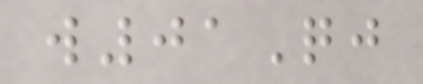w01Qj
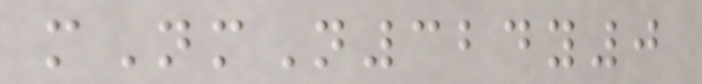mNmN324y0
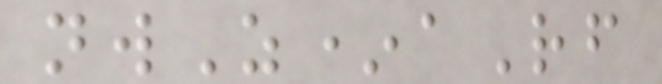nwZ*aRf
